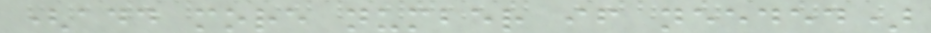(add more number if needed)
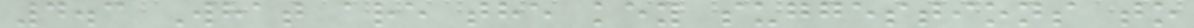4.3 What are the key suggestions to
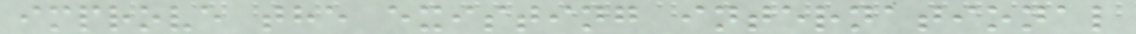improve the existing international
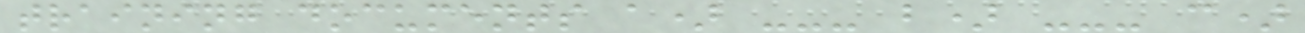training documents a) --- b) --- c)
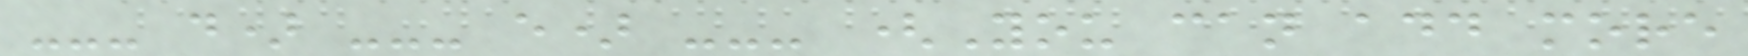--- d) --- e) --- (You can add more
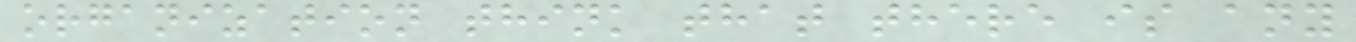organization think that there is any
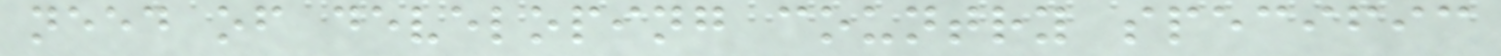need of developing country specific
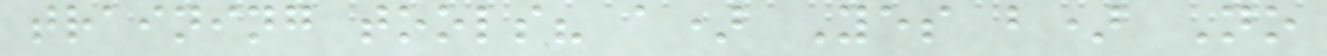training tools? a) Yes b) No
